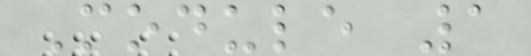Module 1
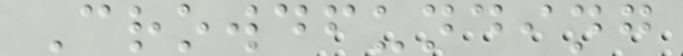Crowdfunding
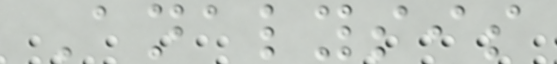Analysis
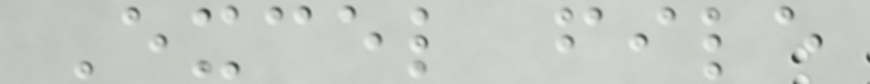Excel file
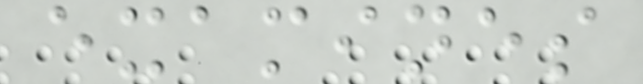examines
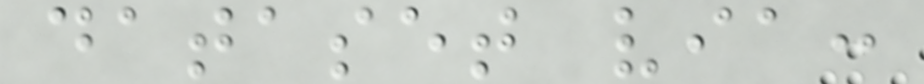dataset via:
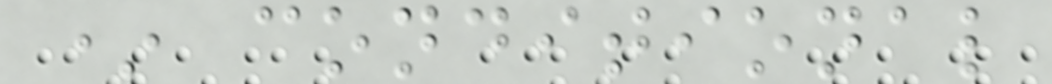* conditional
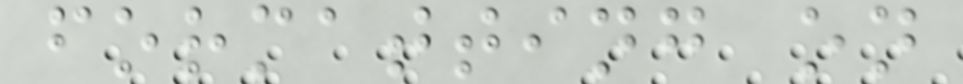formatting on
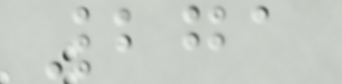271
